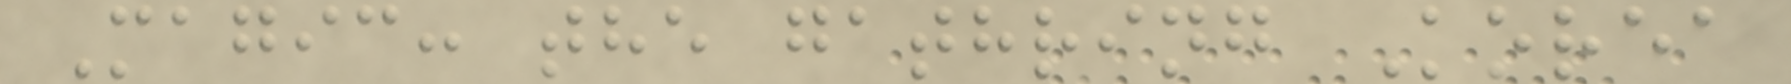Magic: the gathring Korea
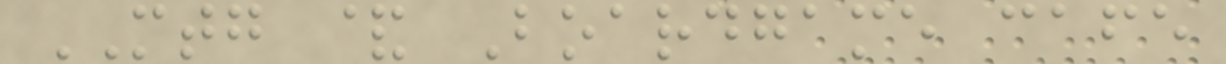MTG & Boardgame cafe
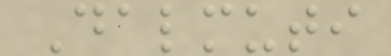Dalmuti
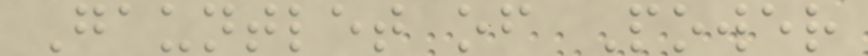Gauntlet of Power
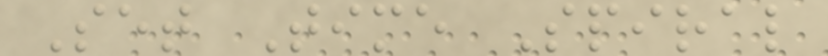Set Time Spiral
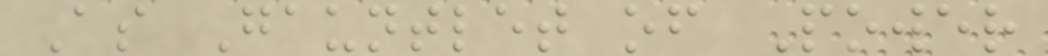As Gauntlet of Power
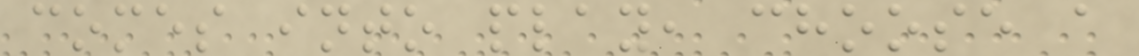comes into play, choose a
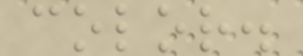color.
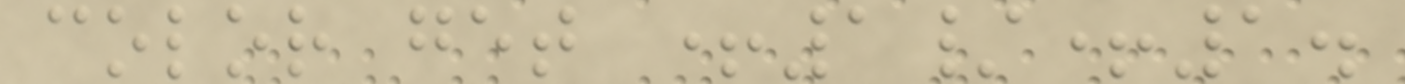color get +1/+1.
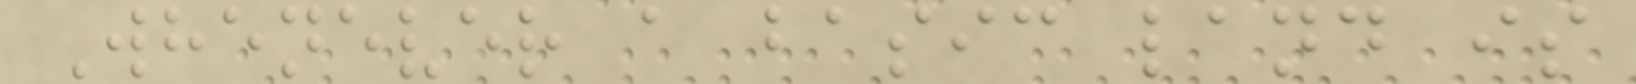Whenever a basic land is
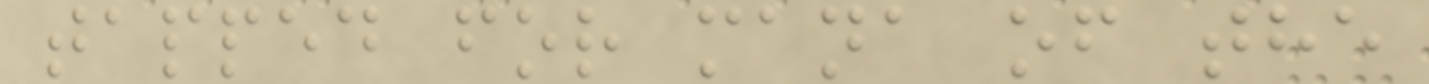tapped for mana of the
